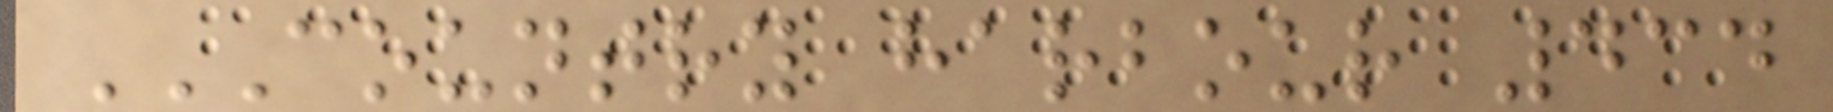COUNTRY HARBOUR 434
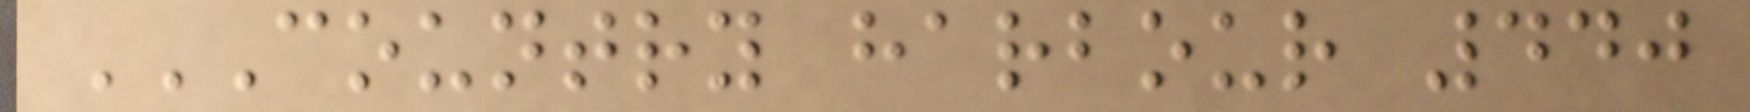COUNTRY HARBOUR 440
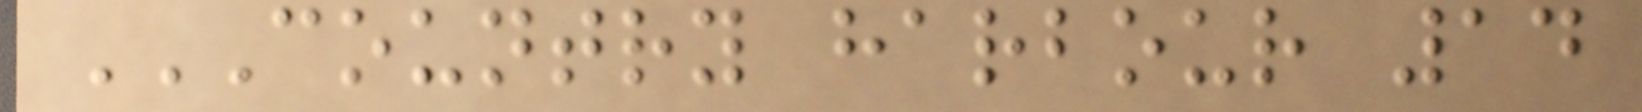COUNTRY HARBOUR 14
